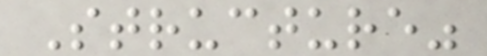Structure"
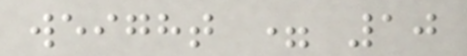weight = 10
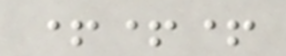+++
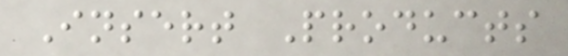Insert Products
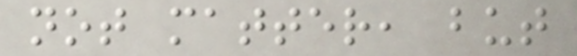not matter, but
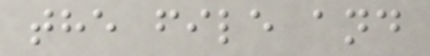the file and
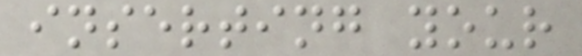inserting your
